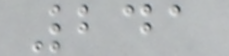241
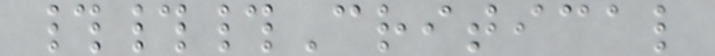###Critical
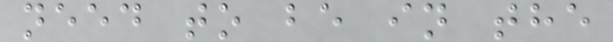need to be in the
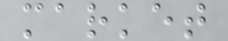market
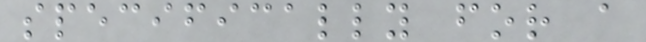specifically for a
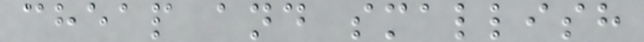cheap and smallish
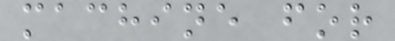machine for
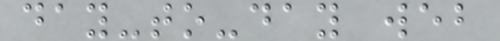day-to-day web
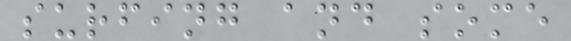surfing and some
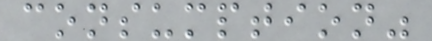consumption"
